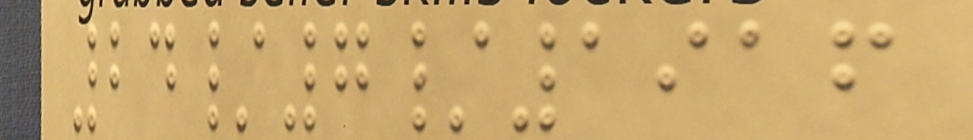24/7/1916
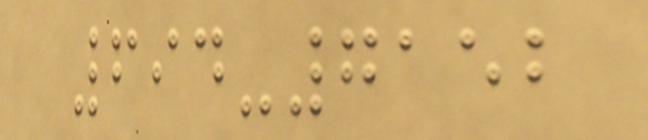694-7152
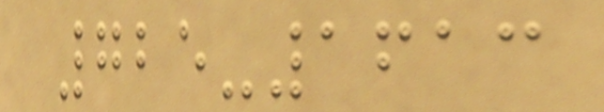725-1613
